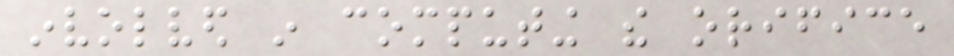involved in computing the orifice
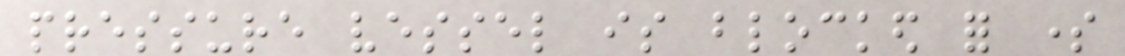pressure vessel is blocked for some
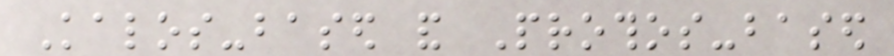Kalos-based and Prothos-based
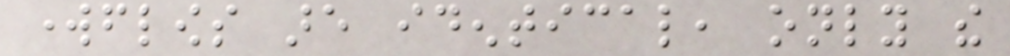workflows are identical, only the
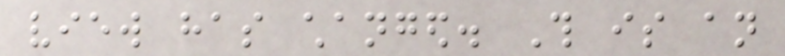view has changed. This is an
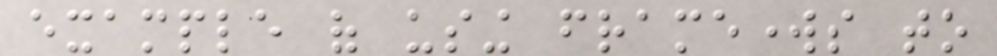example of using frameworks to
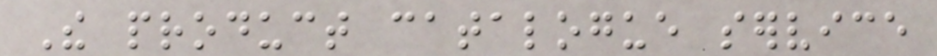The product catalogue service
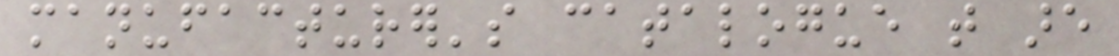manufacturer's catalogue that are
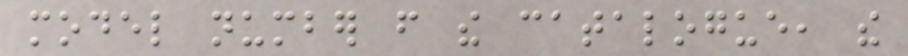model number from the catalogue, the
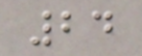24
